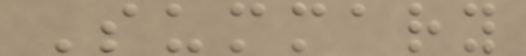Summary
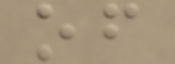of
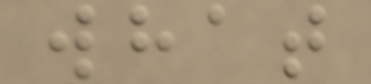what
